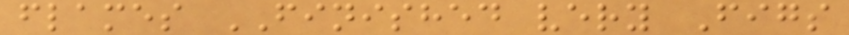flames FINISHED very Figs
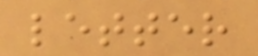letter
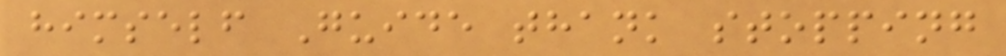himself Guide thank stopping
